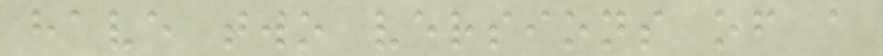have two versions of a
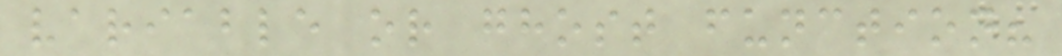variable or ghost function?
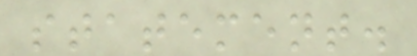statement.
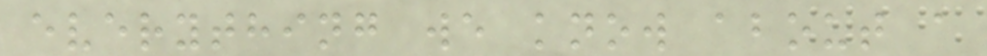everything we know about a
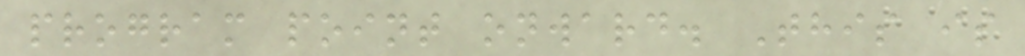program point onward. This is
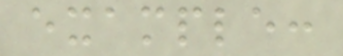example:
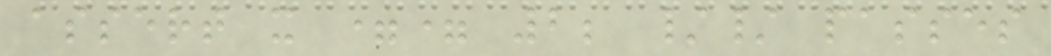assert x == 2; // passes
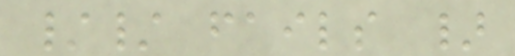// fails }
